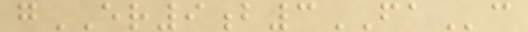gER9b3FAc
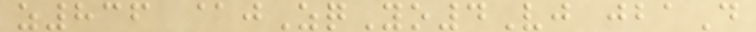z836 @jZqYo4Vj jbaD
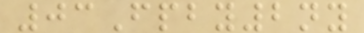03Fpby2ny
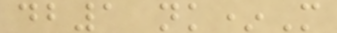db1 nk*M
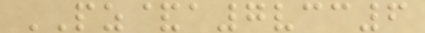PZ&a7vcc6
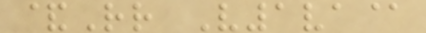&Rr V1va@
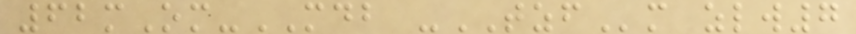62mOm-MDB -TZFm zlw7
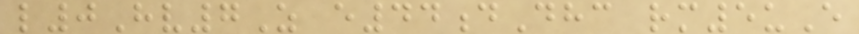l0Hv7Z e44dDhc rm5uE
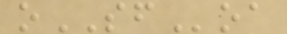oSFoa
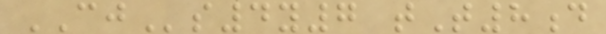CJs4y7 tT8d
